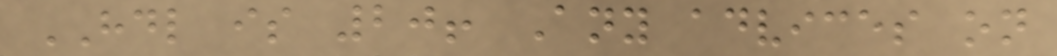HDL is 20! Any advices on
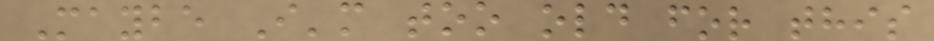Maybe I'm too old for this
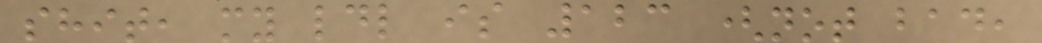shit, my ldl is 123 (not bad,
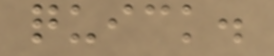quick.
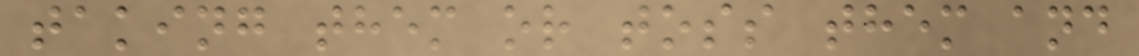taking them or toss them and
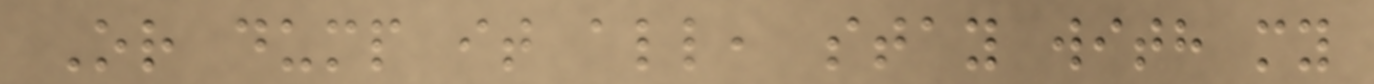Or dump it all, stay with my
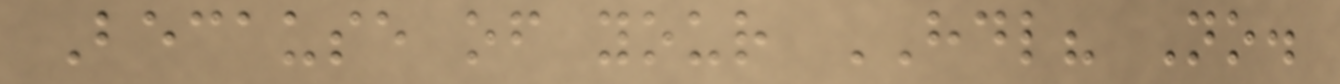Because of your HDL? No.
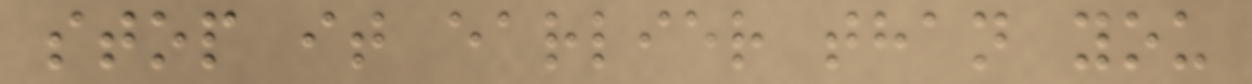stop it earlier than you
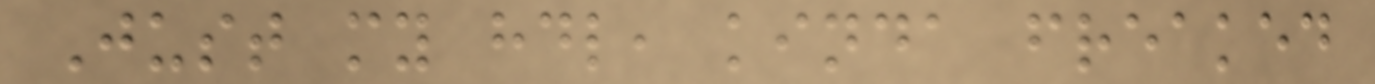Just my hdl, kinda freaked
